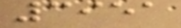3951
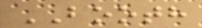BOOTH
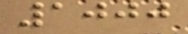1000
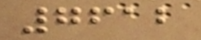7612
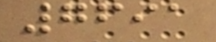7691
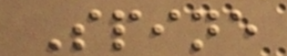Spine
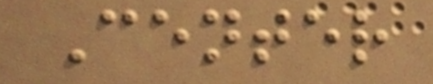Center
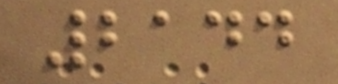2144
